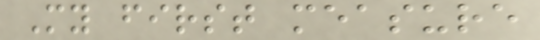My first measure
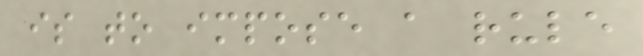is to impose a rule
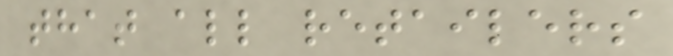that all retailers
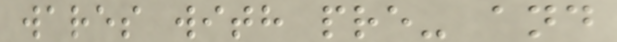wares with pre- and
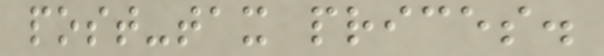post-tax prices.
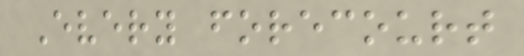Every forecourt
